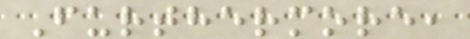Furthermore,
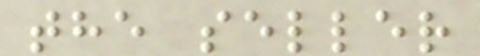the seller
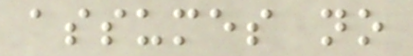assumes no
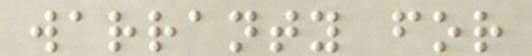warranty for
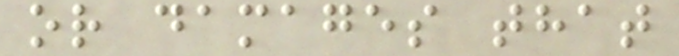or damages that
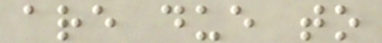are due to
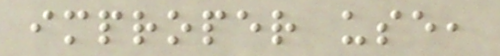improper use,
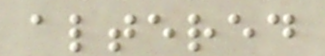altered
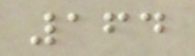164
